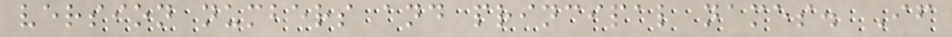version numbers and principal names. If
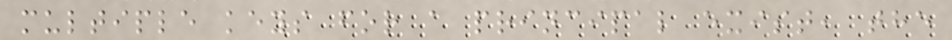multiple keys for a principal exist, the
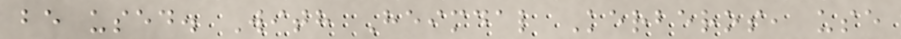be used. With Heimdal Kerberos, use
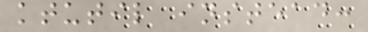ktutil instead:
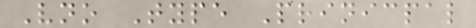Vno Type Prinicpal
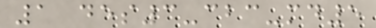1 des3-cbc-md5
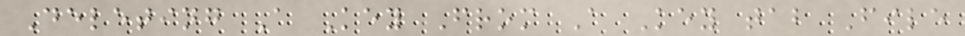Deleting A Key From A Key tab File
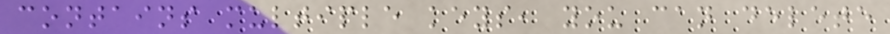contains multiple keys, you can delete
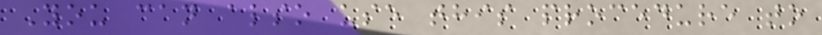You can also use this procedure to
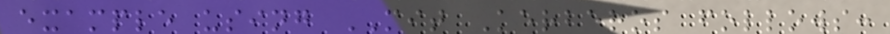example using MIT Kerberos follows:
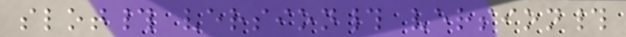slot# version# version#
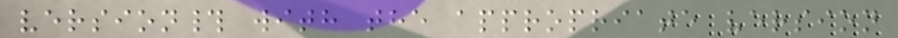version# with the appropriate version
